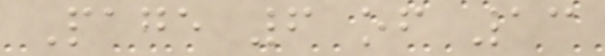Page 6 of 13
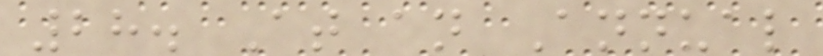28. At an Annual
